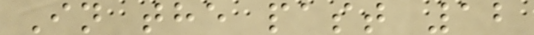In the past 12
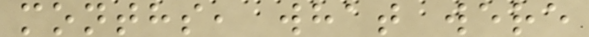months, what were
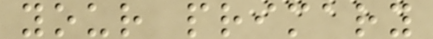your primary
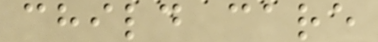child care
